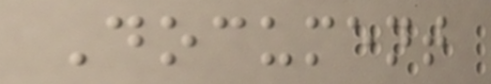Document
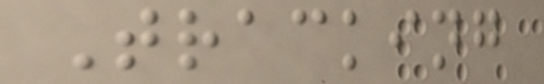Tracking
